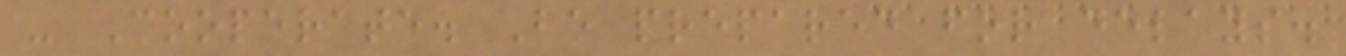- Cooperate. Be prepared for delays.
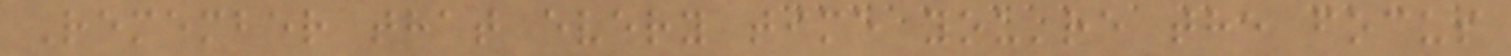Remember that every time you're the focus
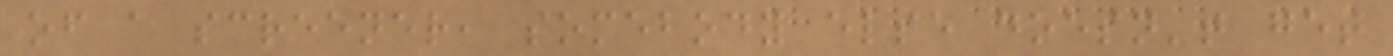of a screener, somebody else doesn't get
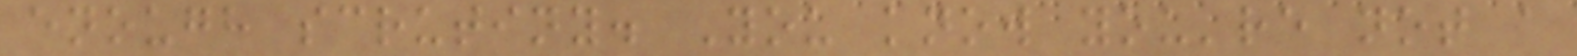enough scrutiny. You know you're not a
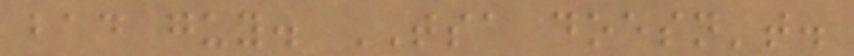bad guy. TSA doesn't.
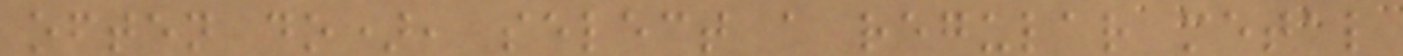often do), select a regular metal
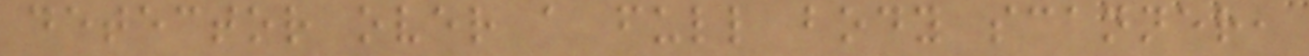detector over a full body scanner,
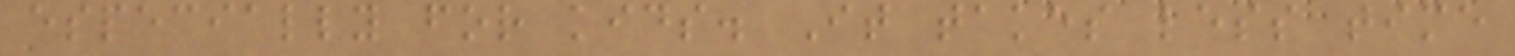especially for kids. It takes less time
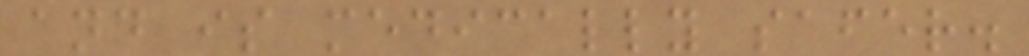and is medically safer.
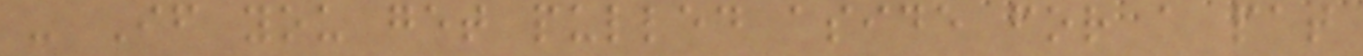- If you get pulled aside for a pat
